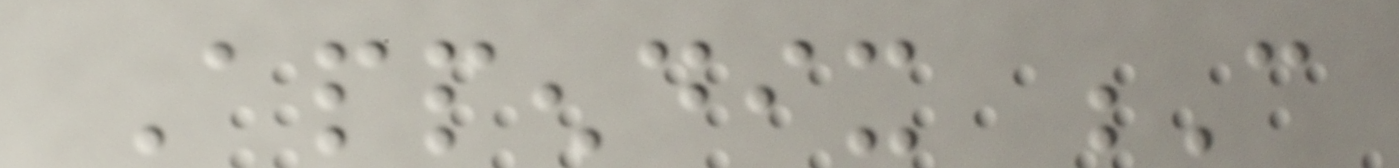Appendix C
